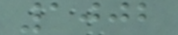1002
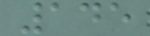145
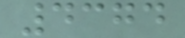4374
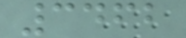3462
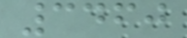3460
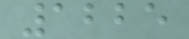1225
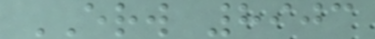ERW 8903
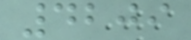4209
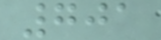701
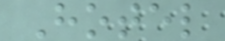Hotel
